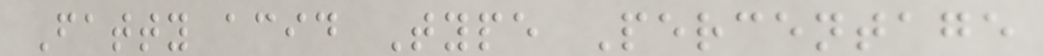Fatty acid Type Percentage
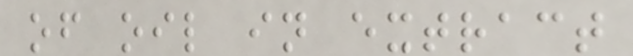of oil in extract
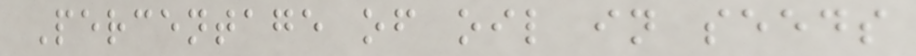Percentage of oil in seeds
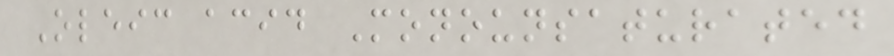Oleic acid Monounsaturated
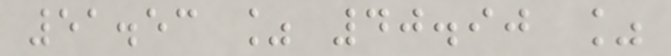51.53 % 40.90 %
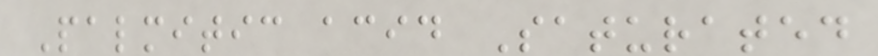Palmitic acid Saturated
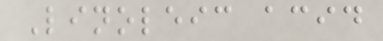Linoleic acid
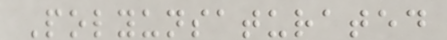Polyunsaturated
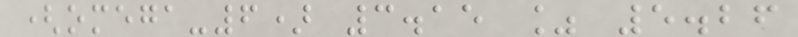(omega-6) 3.15 % 5.26
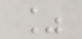%
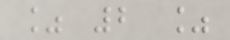% 2 %
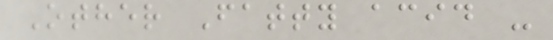Other Fatty acid -
